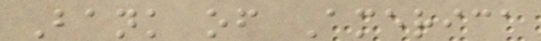Bank of America
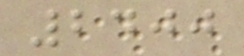2400
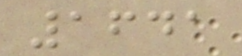1641
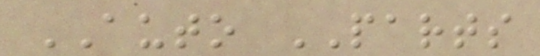AUTO PARTS
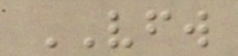VFW
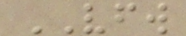VFW
